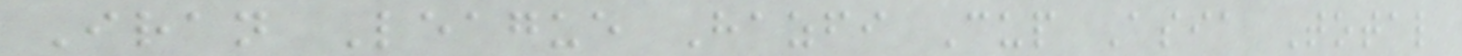Iran League Hazfi Cup Asia Total
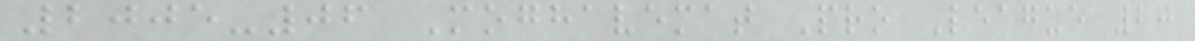2005-06 Moghavemat Pro League 20
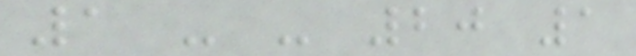1 - - 20 1
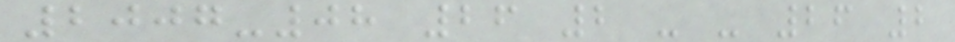2007-08 26 2 - - 26 2
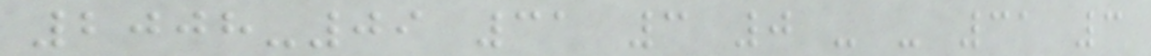2008-09 31 3 0 - - 31 3
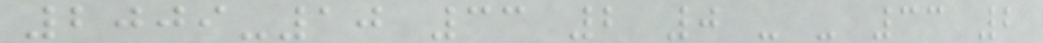2009-10 33 2 0 - - 33 2
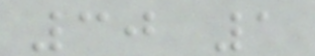30 1
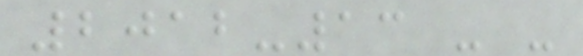2012-13 - -
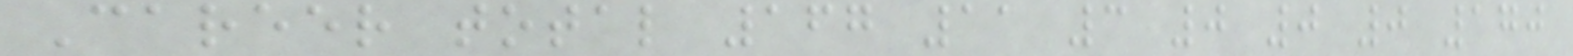Career total 167 11 3 0 0 0 170
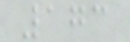173
